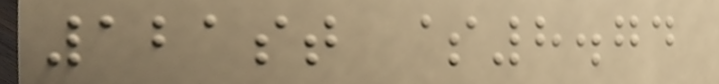121st $8.74
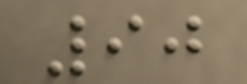90
